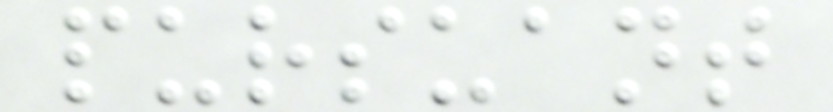pursuant
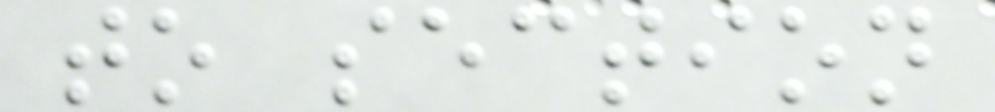to section
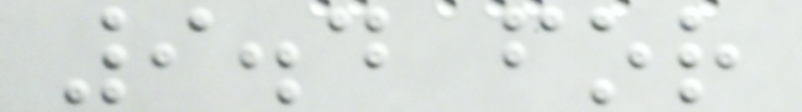9.4 for
